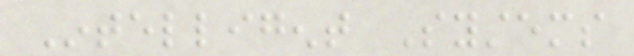Intelligent Systems
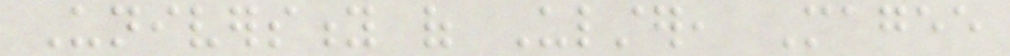University of Ulster, Magee
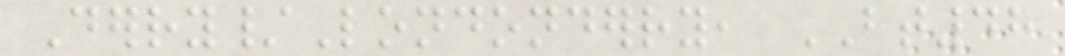Derry/Londonderry, BT48
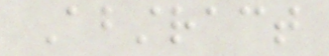Abstract
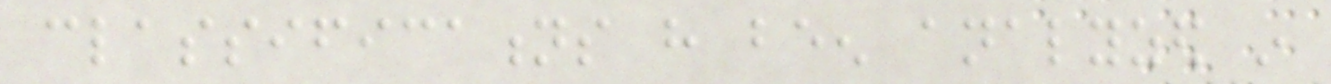classifications have been analyzed in
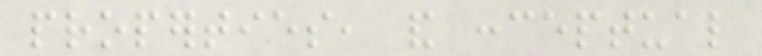properties, and conceptual
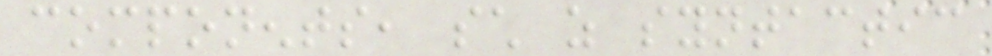components, such as syntactic
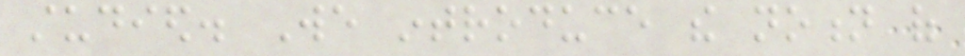studied. We introduce the notion of
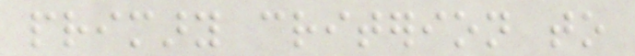primary criterion to
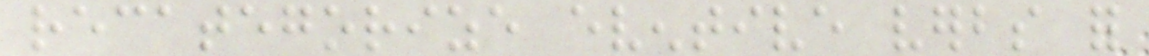recategorize eventive verbs for
